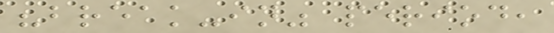"break-in" period,
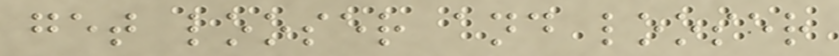get looser and looser
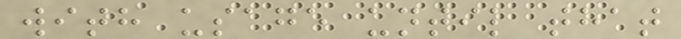with usage until that
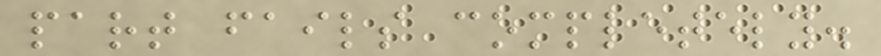part fails completely.
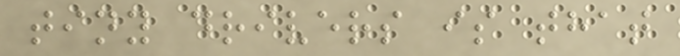tiny drivers is that
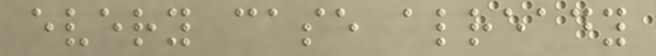every case already
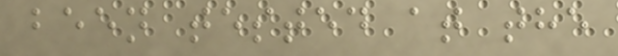been tested at the
